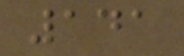141
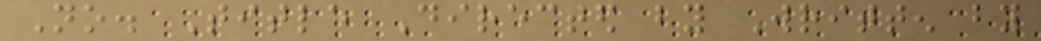No. Title Directed by Written by
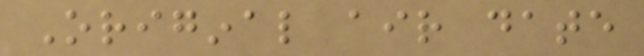Original air date
